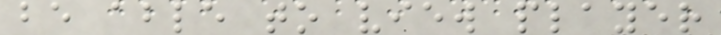be able to view player
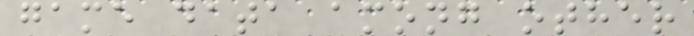game data among other
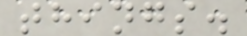things.
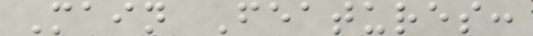Main Features:
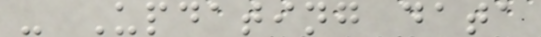- Updating data
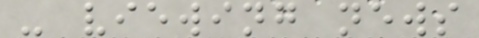- viewing news
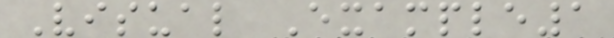Visual Example1
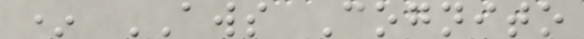* AWS Cognito
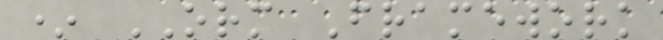* ORM Framework
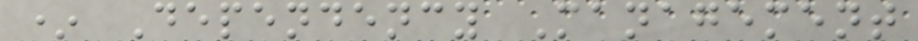* Dependency Management
